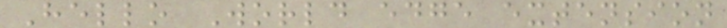Hello World edge extension
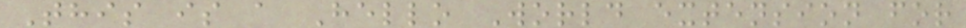This is a Hello World extension for
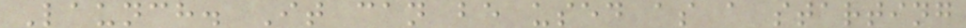Launch. It can be used as a starting
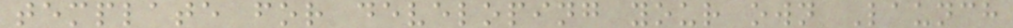template for developing your own Launch
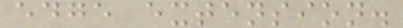edge extension.
